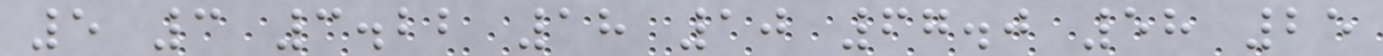5 3 3.22 18 10 67.0 58 25
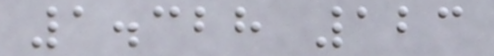1.328 123
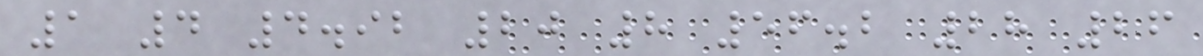1 4 4.92 20 8 56.2 28 26
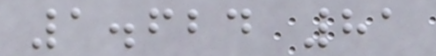1.624 81
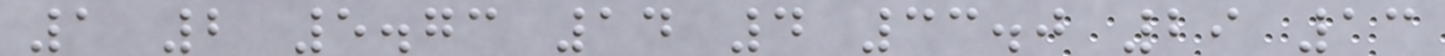1 2 5.73 14 4 33.0 29 13
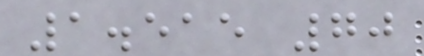1.515 70
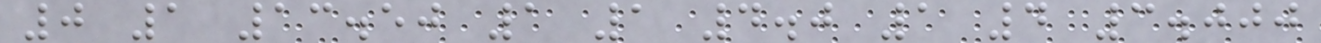0 1 13.50 1 1 4.0 1 4 3.000
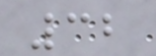32
